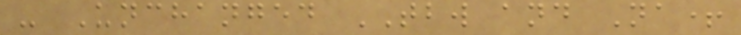- Unchanged TBW and Na+
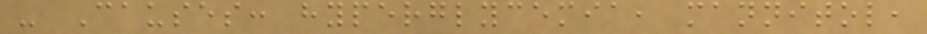- Causes: hyperglycemia, mannitol,
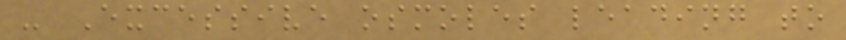- Excessive osmoles leading to
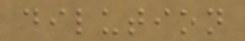dilution
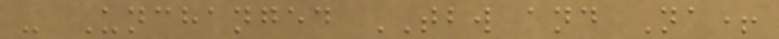- Unchanged TBW and Na+
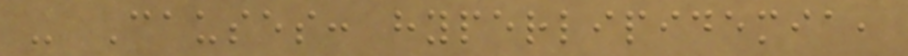- Causes: hyperlipidemia,
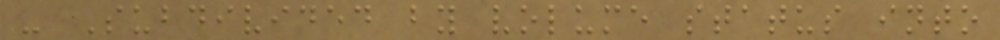- Subdivided by volume status into
